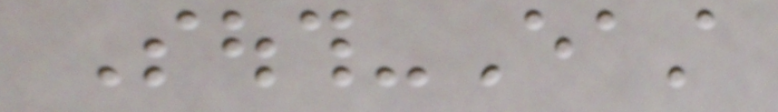South-East
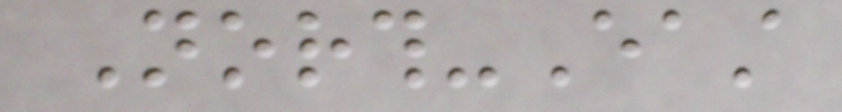North-East
